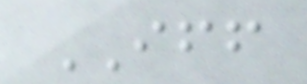IFF
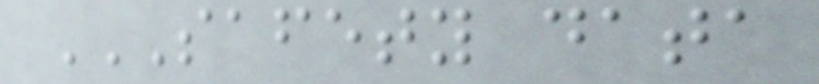SAFETY DATA
